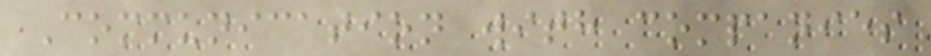Communication with companies
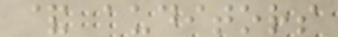& auditors
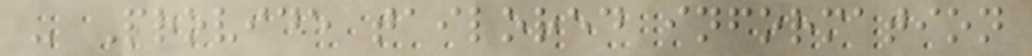- Provide tailored information
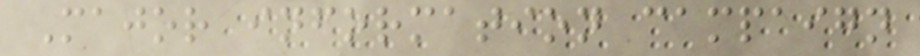Major information campaign
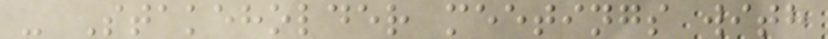- Stakeholder meetings with
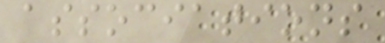associations
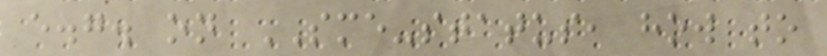e.g. on SME-status, how to
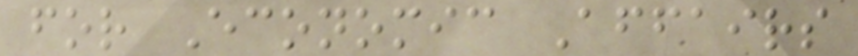for Economic Affairs
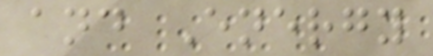and Energy
